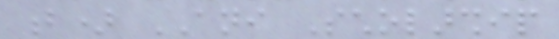b) ANI Scholarship
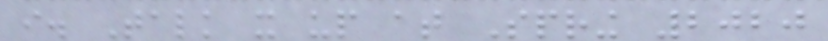i. Talk it up at Spring 2020
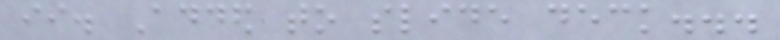ii. Added to slide deck...
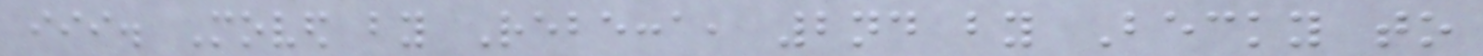iii. Moved by Rebecca, 2nd by Becky to
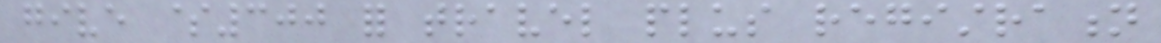give $300 for travel plus registration
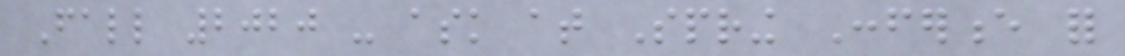Fall 2020 - ask at Spring Conference for
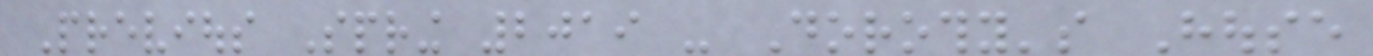Previous Spring 2019 - Dorothy's House
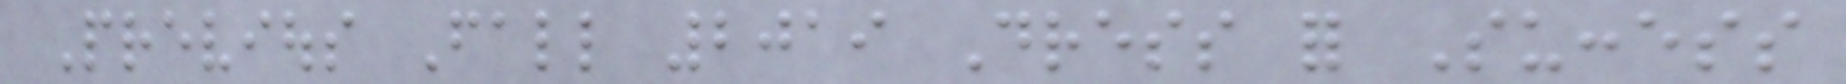Previous Fall 2019 Dress for Success
